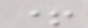+
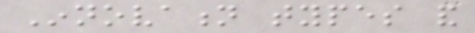Innovation types and
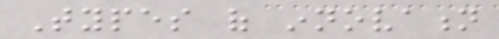Types of innovation
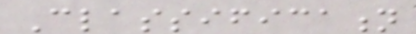Classification
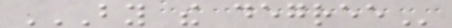BY THE DEGREE
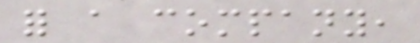for a company,
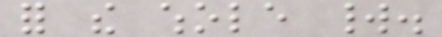for the whole world.
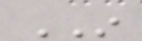IN
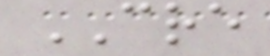CRE
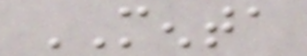MENTA
